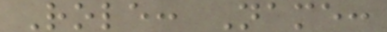Role: Name:
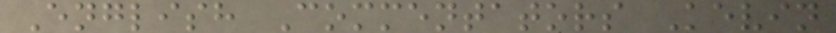English Commentators Kevin
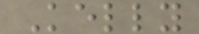Kelly
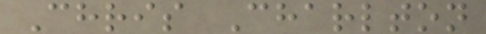Chris Charlton
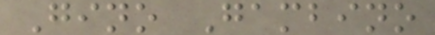Gino Gambino
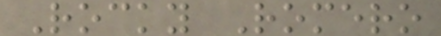Rocky Romero
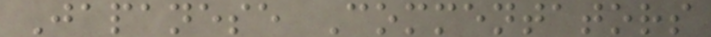Japanese Commentators
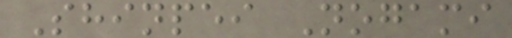Shinpei Nogami
